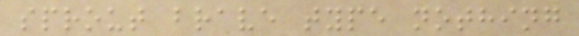sprout brave type nothing
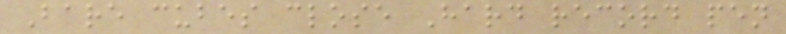Bare cubes close Hard record pen
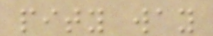pity way
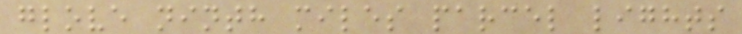glove ninth miles parcel lights
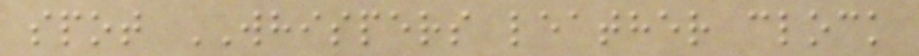spot WHISPERS leather clock
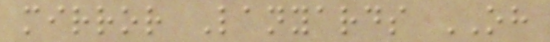mirror Lanyards OH
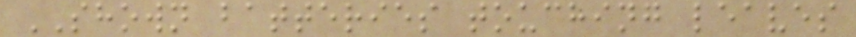SHOWN batteries touching leaves
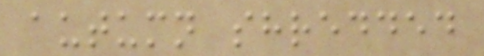autumn shredded
